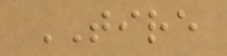TIRE
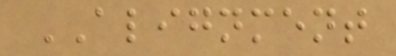ALIGNMENT
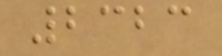2323
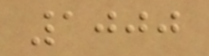1000
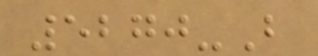5270-B
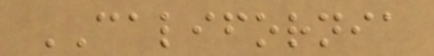CALIFORNIA
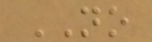NO
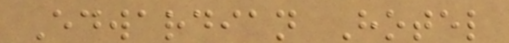Edwardian Hotel
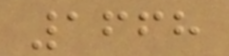1668
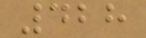428
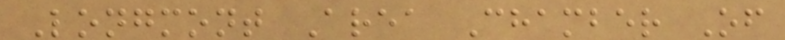Longmont Area Chamber Of
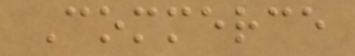Commerce
